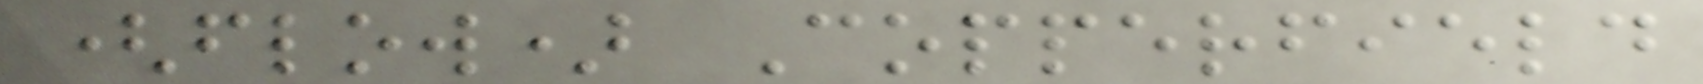(flow) Copperfield
